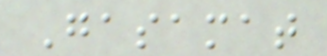Gasamat
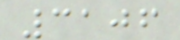3106
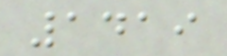1419
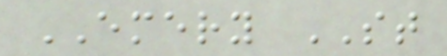EMERY ST
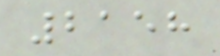2158
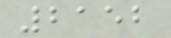2152
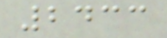2433
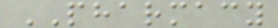PHARMACY
